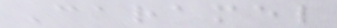Caramel
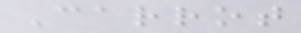Carrot
